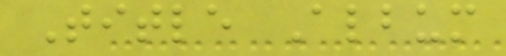Title Album
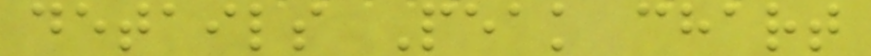details Peak chart
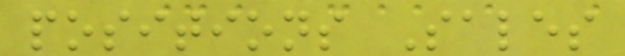positions Sales
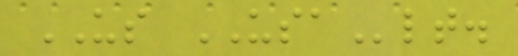US USAlt.
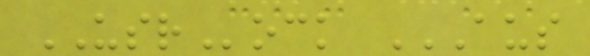USRock AUS
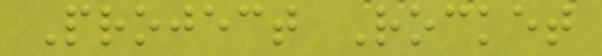Project Rocket
